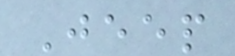Jeep
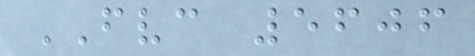FVC 5606
